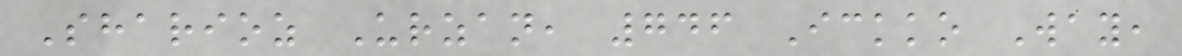Sharioz Urzan, 746 Ickko Way,
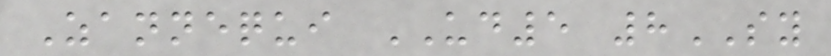Zannequi UD5 8SY
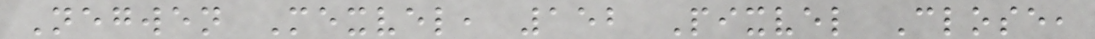Negwen Mexvel, 152 Pixvel Close,
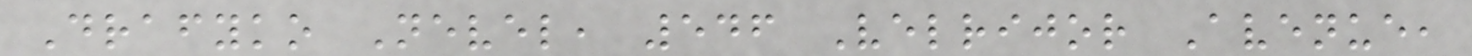Drafyko Nevel, 546 Velrijor Avenue,
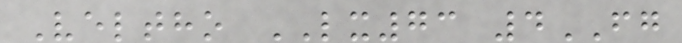Veltho LX73 4FG
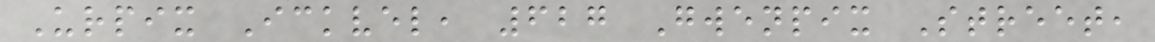Urpix Ickvel, 627 Gwenpix Street,
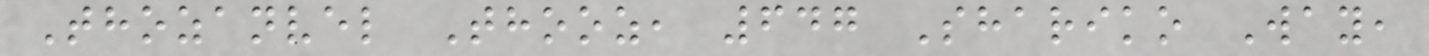Thozanvel Thooz, 647 Shariko Way,
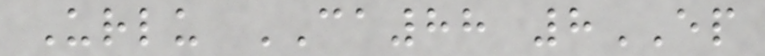Urlu CA88 8EP
